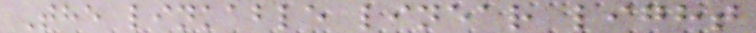The linkable linear light
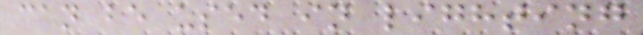can be used in lighting
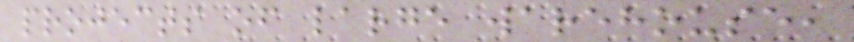projects of large warehouse,
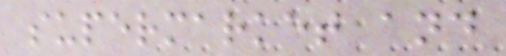supermarket and
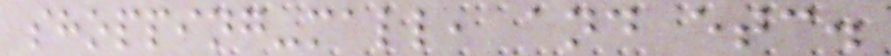shopping-mall, and etc.
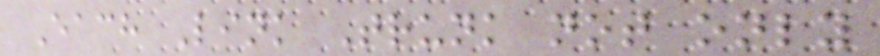Each Link Trunk not only
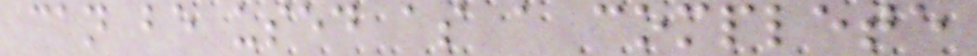can be used as a complete
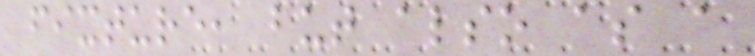fixture, but also as a
